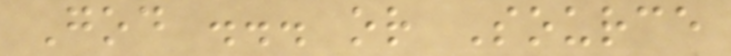God ... or Source
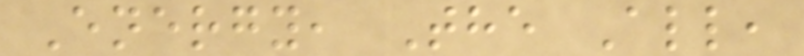Energy, The All,
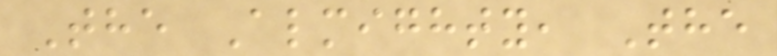The Almighty, The
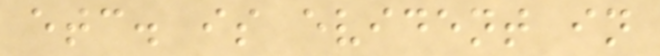etc. is evident in
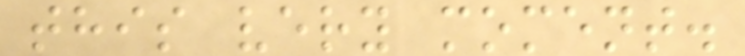this very moment.
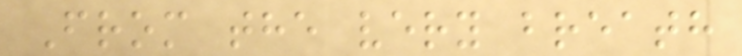From the very breath
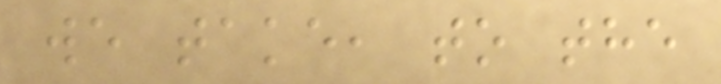we take, to the
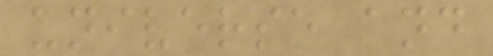universe and
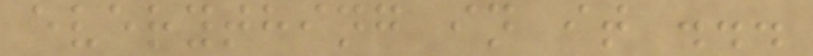everything in it ...
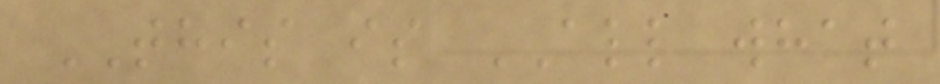THIS is ALL what
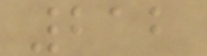212
